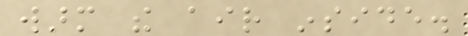warm the air inside.
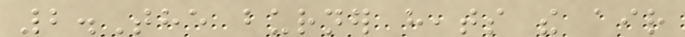2.The burner heats the air
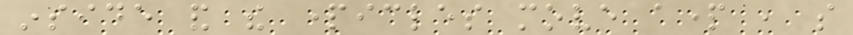inside and the particles move apart , so
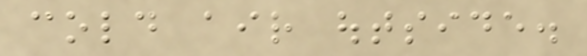cold air outside.
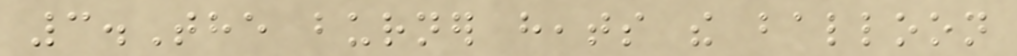3.The burner heats the balloon
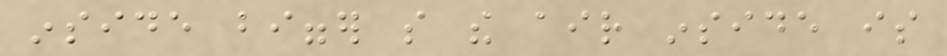inside bigger so the air inside is
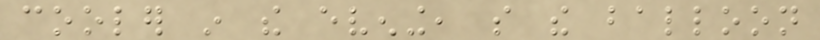cooler in the evening, so the balloon
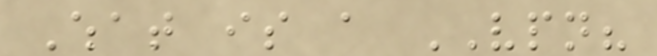What is a VPN?
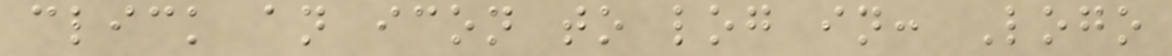click an icon to log in: Logo
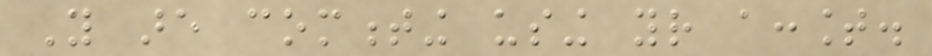You are commenting using your account.
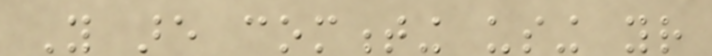You are commenting using your
